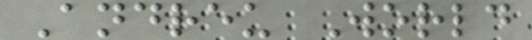Andreu World
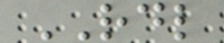RDL
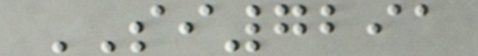SI7291
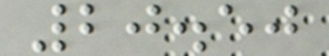20.50
